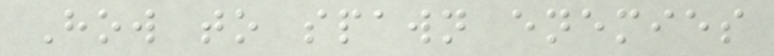How to spawn enemies
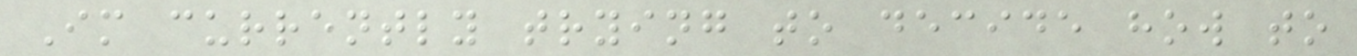Im currently trying to decide how to
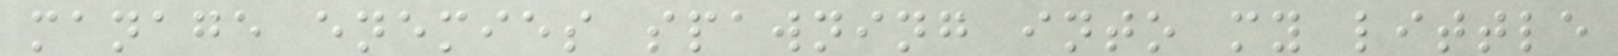manage enemies spawning into my little
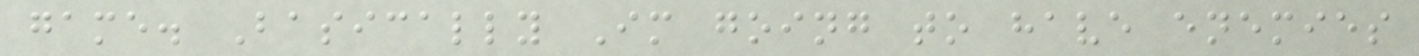game. Basically Im going to have enemies
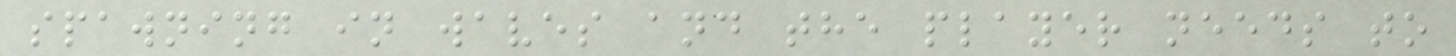spawning in waves and the player needs to
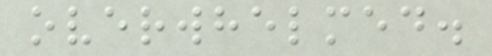overwhelmed.
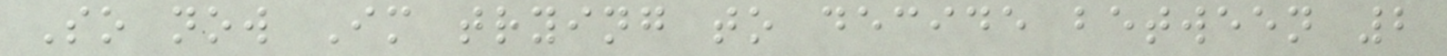So now Im trying to decide between 2
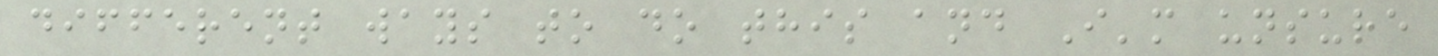different ways to do this and I'm unsure
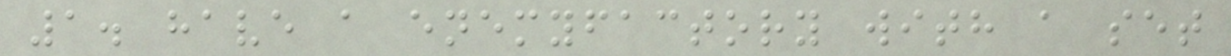1. have a enemyfactory with a set
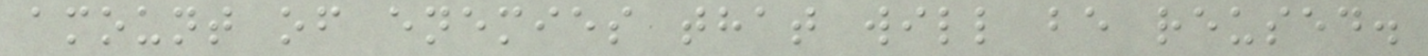amount of enemies that will be reused.
